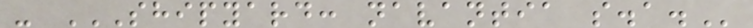- SHIPYARD: NAVANTIA S.A.
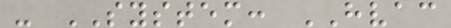- SYSTEM: HVAC
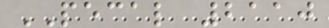PECAL 2110
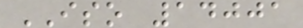ISO 14001
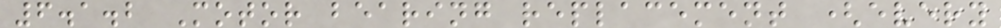6.1.2 Motor bearing replacement (every
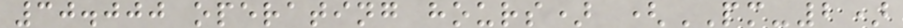30.000 operating hours) (PM-2)
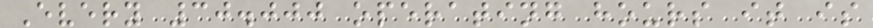Every 30.000 operating hours it is
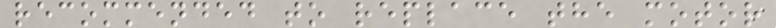recommended to replace the motor
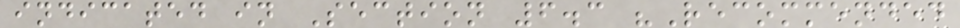indicated in Section 6.3 "Recommended
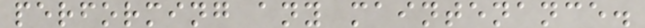performing any maintenance.
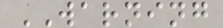WARNING
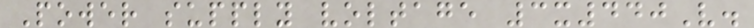Power supply voltage 3x440V.
